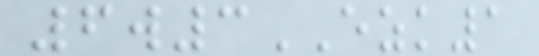6w3EZK1
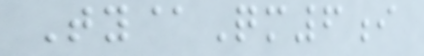Ty@Qm6i
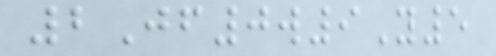2Jf0w9Y5
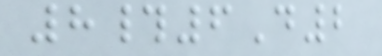8#6D2
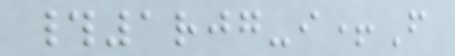#1rjg-i+F
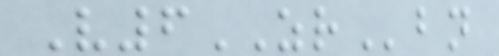V6ZRbn
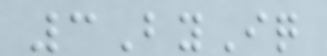3ByIq
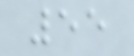55
